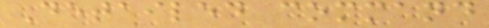Detailed command
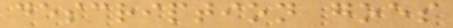description goes
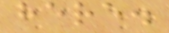here.
